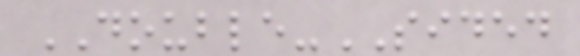DOUBLE-SIDED
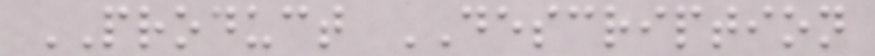PRODUCT DESCRIPTION
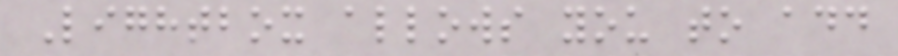Lightbox allows you to add
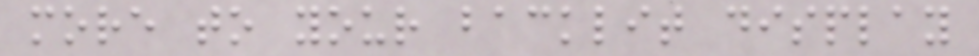more to your backlit display
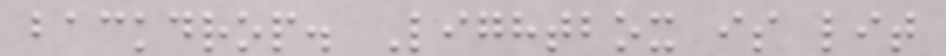backdrop. Lightbox is lit
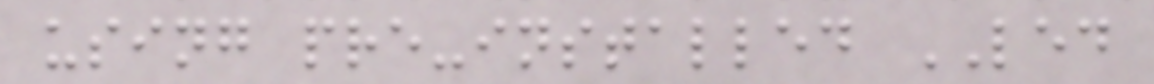using pre-installed LED
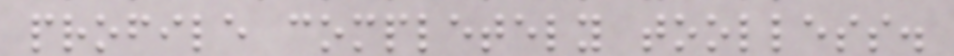profile completely toolless.
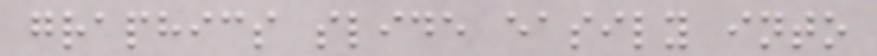graphics slide easily into
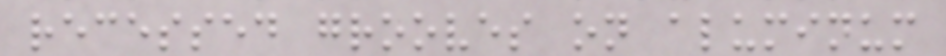recessed grooves on aluminum
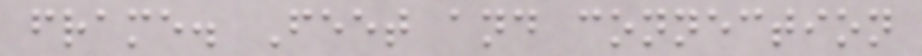frame. Feet and connection
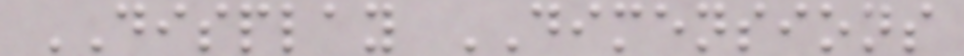DISPLAY DIMENSIONS
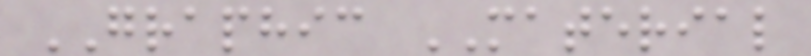GRAPHIC MATERIAL
